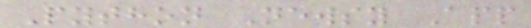Python Newsy App
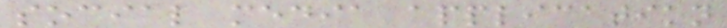social media application
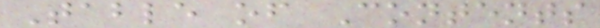Table of Contents
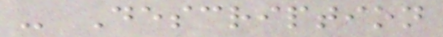- Description
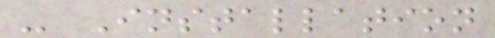- Installation
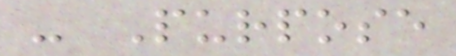- Purpose
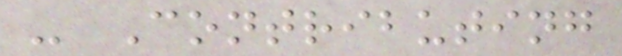- Contributing
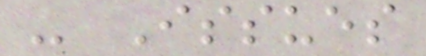- Issues
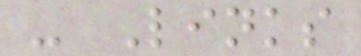- Links
